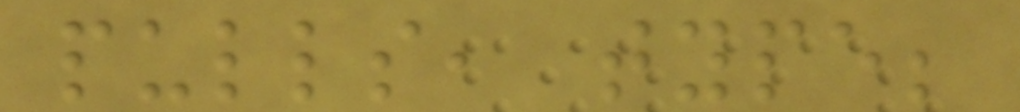pulls, type;
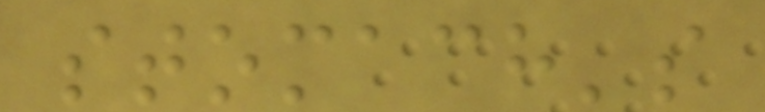stomach's
